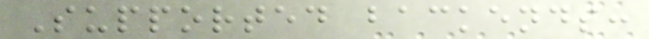Supported backends:
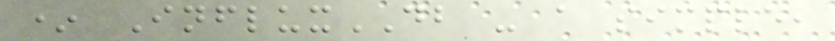* InfluxDB - a simple,
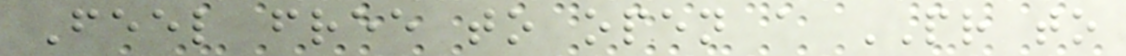Feel free to open a PR to
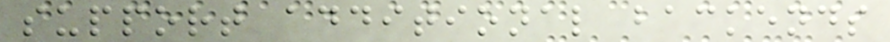support additional backends
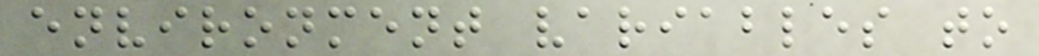environment variables to
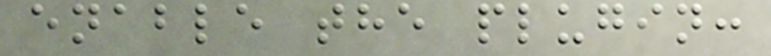enable the plugin:
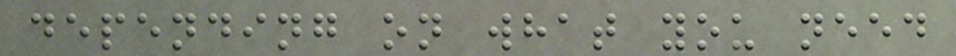depending on what you need
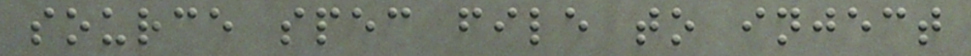source spec file to inject
